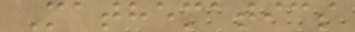Mathematics
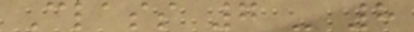Class 7 - 8
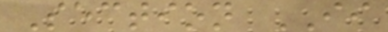Section II
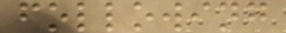following
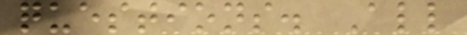questions. All
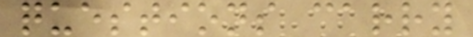questions carry
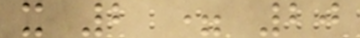x 2 = 20
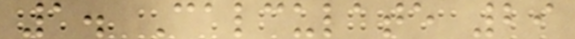1. Calculate 29
